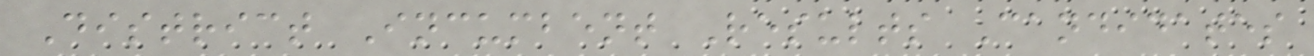District Incumbent Results Candidates
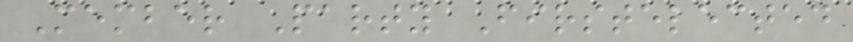Member Party Firstelected
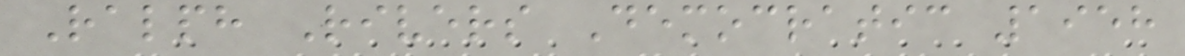Ralph Rivers Democratic 1958
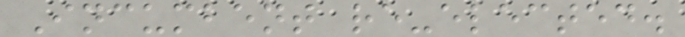Incumbent re-elected.
